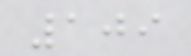109
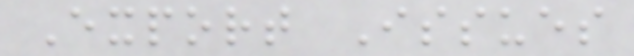Export Issues
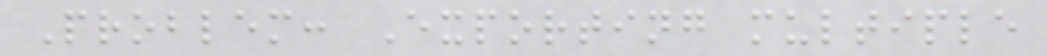Problem: Exporting multiple
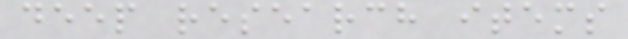deep research items
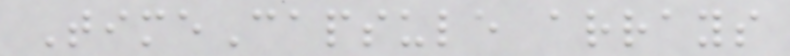TimeCapsule arrays
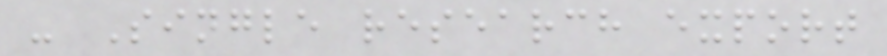- Single research export
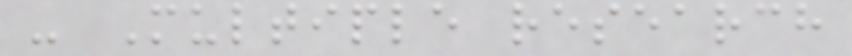- Multiple research
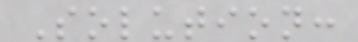Solution:
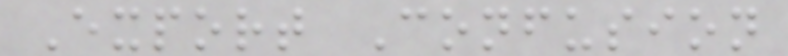Export Confusion
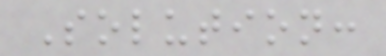Solution:
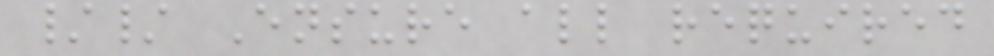// Ensure all required
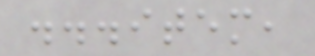...item,
